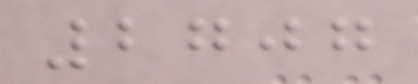2707
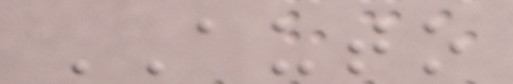AUTO
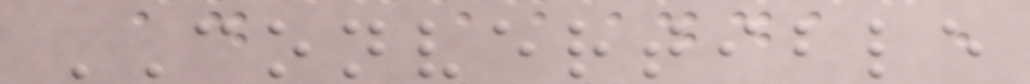CONVERTIBLE
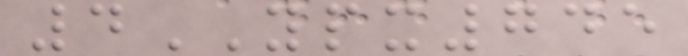4YPX745
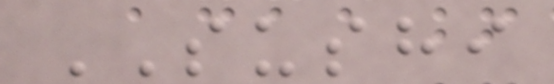SUSHI
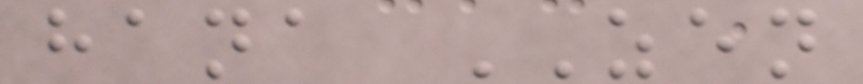hana ZEN
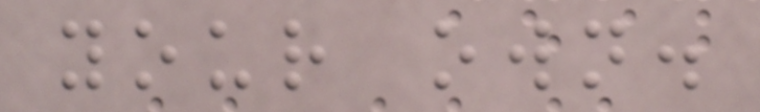your own.
